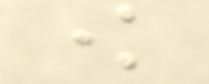know
